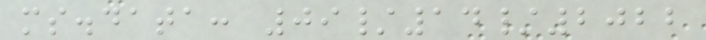ms.data: 09/14/2022
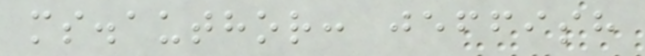ms.author: jeffish
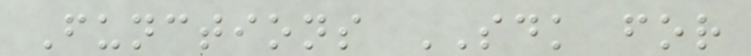Functions SDK for
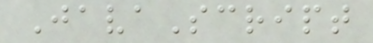JavaScript
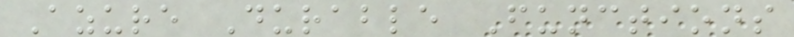Azure Durable Functions
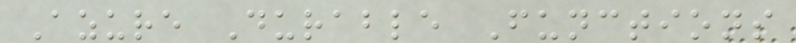Azure Durable Functions
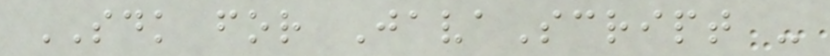SDK for JavaScript -
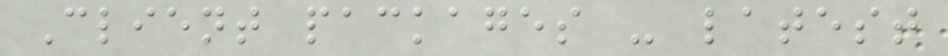Client packages - latest
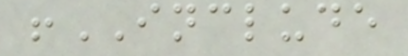!INCLUDE
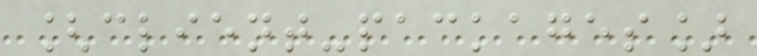[client-packages]
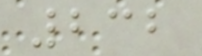232
